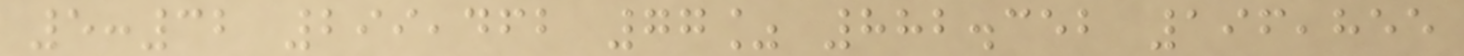5:32 299,462 77% 882.352 196,855
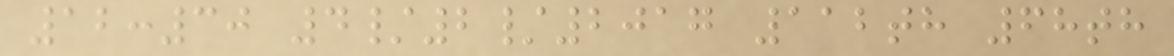12:30 4/2/2017 112th 68th
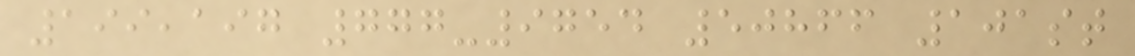199,197 777-9754 50866 101st
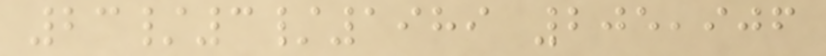23/3/1989 205,906
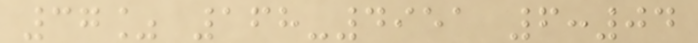37% 168-4951 6:04
